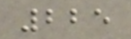225
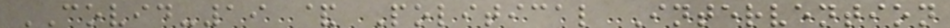COVID-19 & Political Intervention
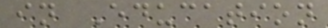in Education
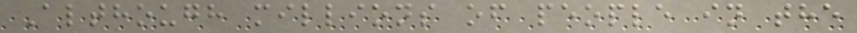Although millions of people in the
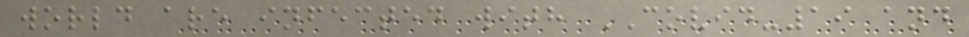world are infected with COVID-19 and
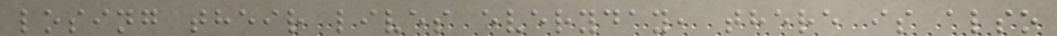losing their lives everyday, there is also
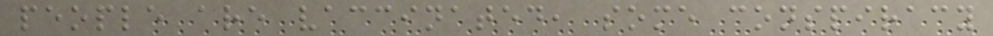people are vaccinated, some conspiracy
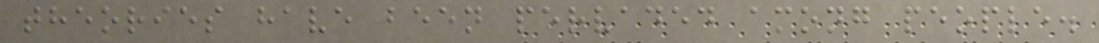theories have been pervaded among people.
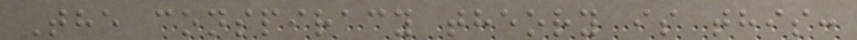The conspiracy theory is this:
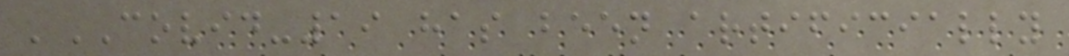'COVID-19 has been artificially
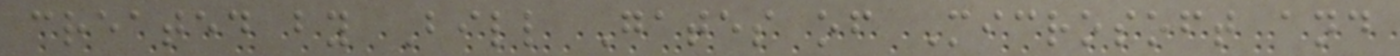created by Bill Gates of Microsoft and
